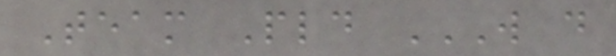Team Pld W D
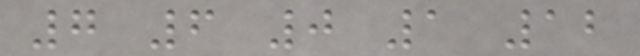7 6 0 1 12
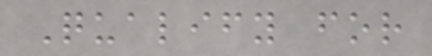Qualify for
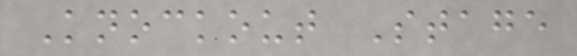Knockout Stage
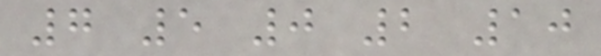7 5 0 2 10
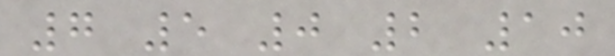7 5 0 2 10
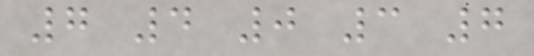7 4 0 3 7
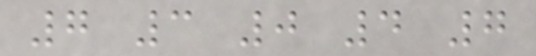7 3 0 4 7
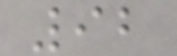92
